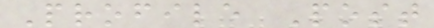Profile Post
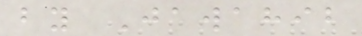by Jawahib
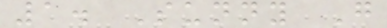1. Sunny G
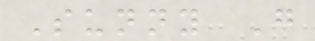Sunny G
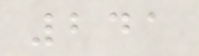241
